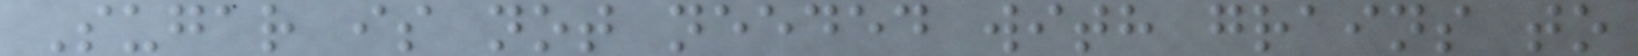Sugar is not needed with grains to
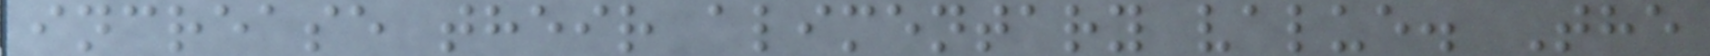increase their alimentary value. The
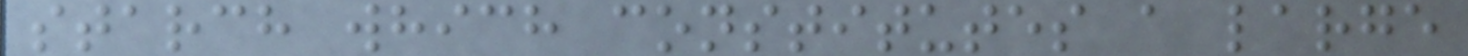starch which constitutes a large
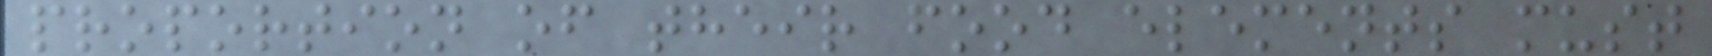proportion of their food elements must
